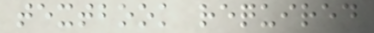textbook required
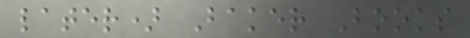later) Baker Books
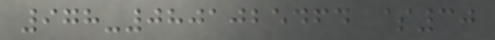978-0801025464 $30
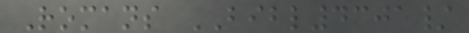Romans BIBL4301/
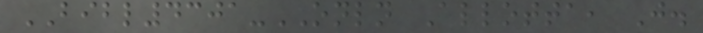BIBL4301-ONLN Allotta, J.
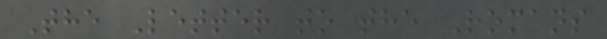The Letter to the Romans
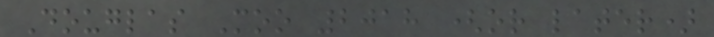Douglas Moo 2018 (or later)
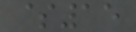$15
